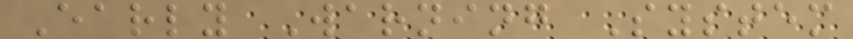Early Warning System
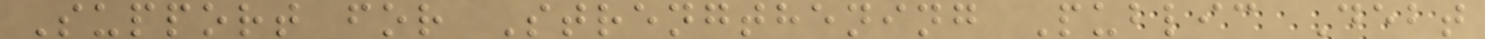Support for Strengthening Public Debt
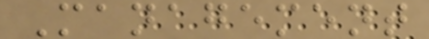Management
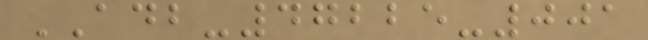ADB-47225-001
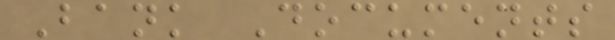Bank Documents
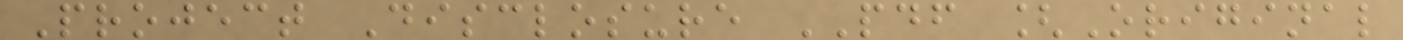Project Disclosure PDF [Original
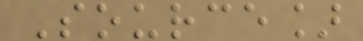Source]
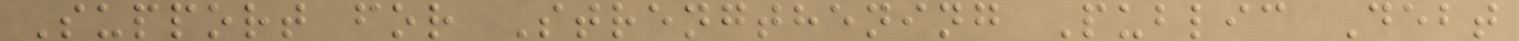Support for Strengthening Public Debt
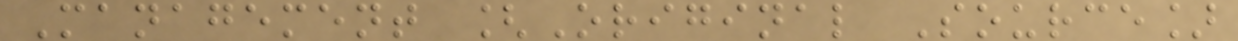Management [Original Source]
